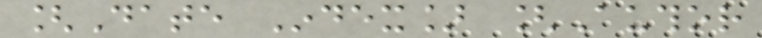[Date Index] [Author
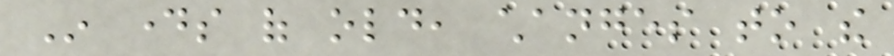In days of old, changes to the
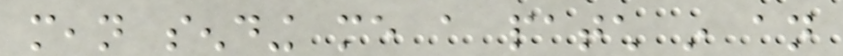mean sending me a patch in an
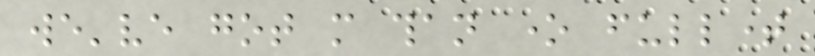we've got more than one fulltime
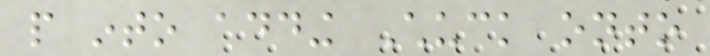people into adding Chuck onto
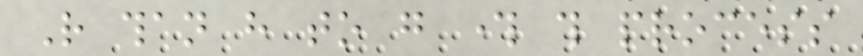Rather than have to go through this process
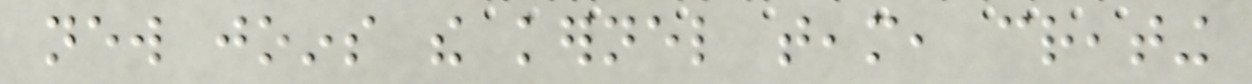new joins the kernel team, creating
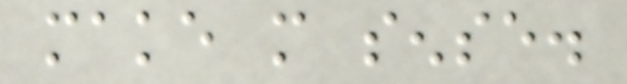make more sense.
